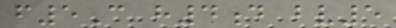f5C h4d bv5
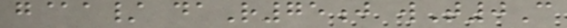g@a/ daR75j wT0C
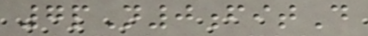7pN0fitD
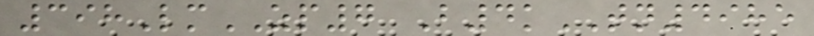398LmZP7 B4kTN4985
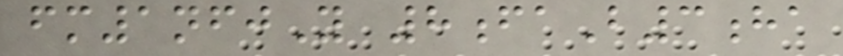fm1nfjY 8faB3ha
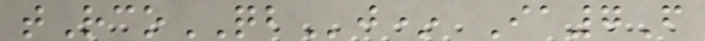tRcoQBj* Ia7F
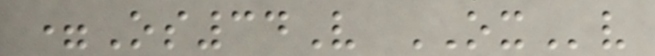=Os34V OXv
